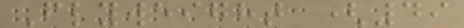Flyweight (49
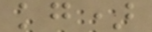kg)
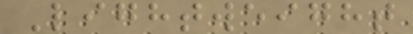Lightweight
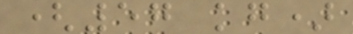(57 kg)
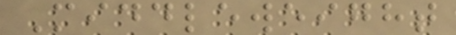Middleweight
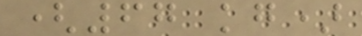(67 kg)
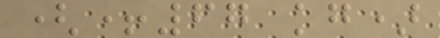(+67 kg)
